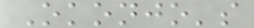Okonjo's
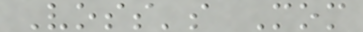Voss's Mom
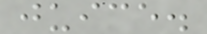juice.
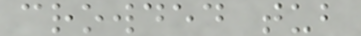crowded tub
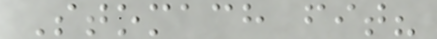Stomach fit?
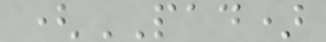(PAD)
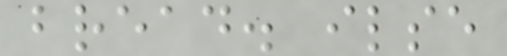bread. ilse
